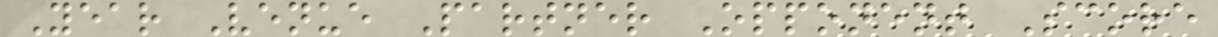Year Venue Partner Opponent Score
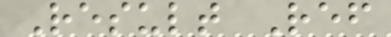Result Ref
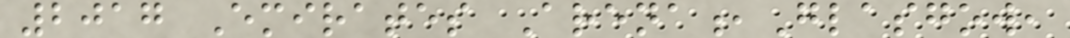2017 Emirates Arena,Glasgow,
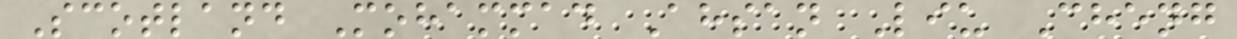Scotland Mohammad Ahsan Liu Cheng
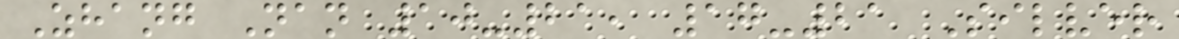Zhang Nan 10-21, 17-21 Silver
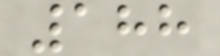188
